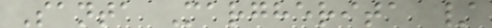Santa Margherita /
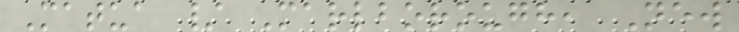Matua / Marlborough, New
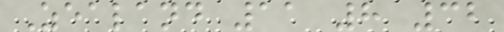Zealand 11 8 32
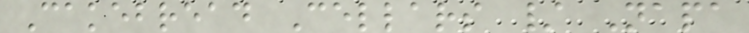Cakebread Cellars / Napa
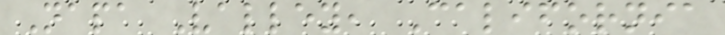Napa Valley, California
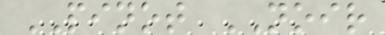PINOT NOIR
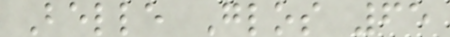Belle Glos 65
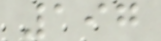197
